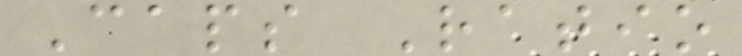Caps Ratio
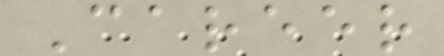Career
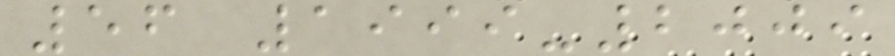56 1999-2009
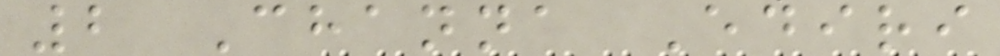2 Channa Ediri
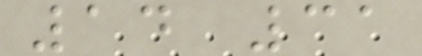14 31
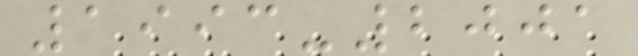1993-2001
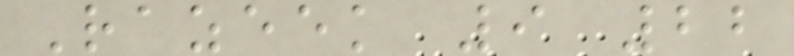Razeek 9 22
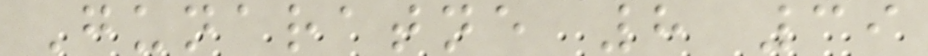Gunaratne 8 39
